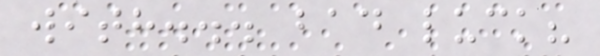with... bad luck?
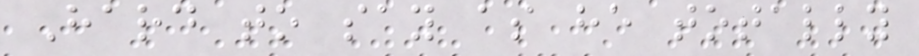Hard to say as he totally
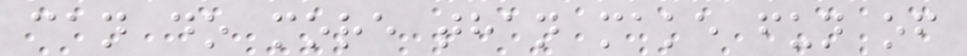can do more than make fun of
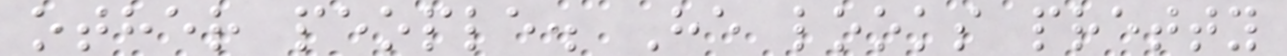other people. He looks pretty
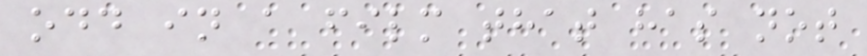odd in a film that has not
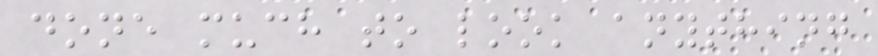done much to look anything
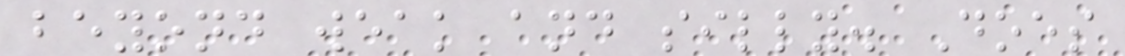beyond weak and silly. Does
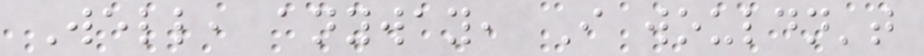Well, anyway, I wouldn't
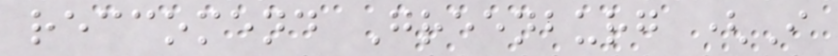reccomend Greenburg (I
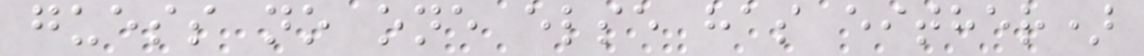guess no one else has either)
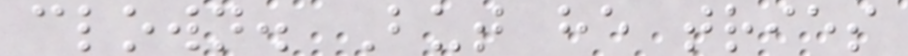clown. But he tries
